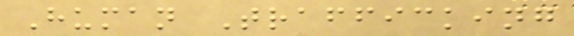Human Trafficking
